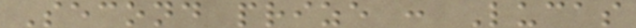Second prize : Lucas
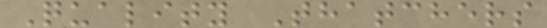Quality Thatchers
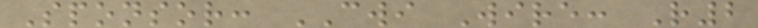Sponsor: CWI Wire: R2
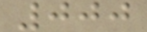000
